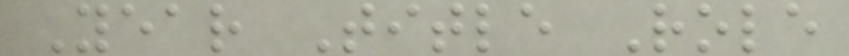Year Title Role
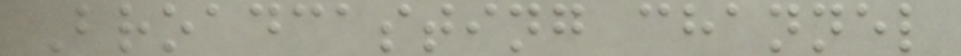Broadcasting channel
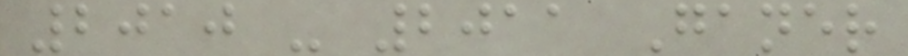2010 - 2011 Ganer
